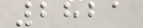2821
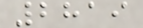2819
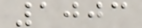1003
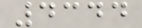4344
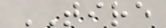TIRE
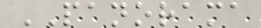PANORAMA
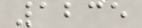1235
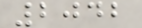2042
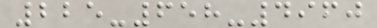225-658-4960
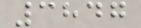3847
